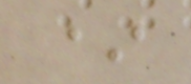*
